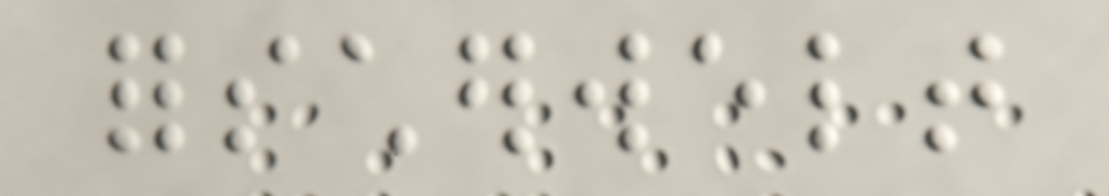forscherwelt
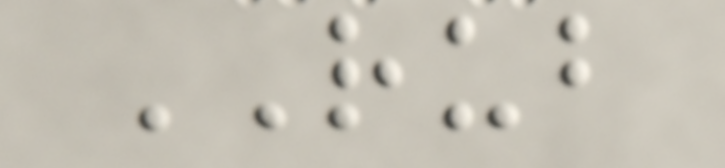RUB
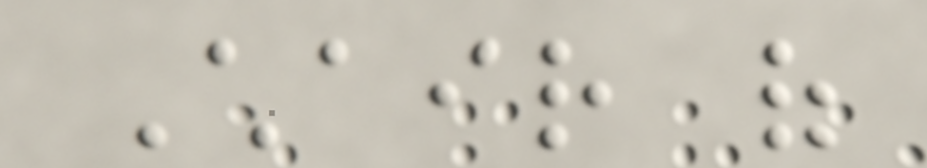Chair of
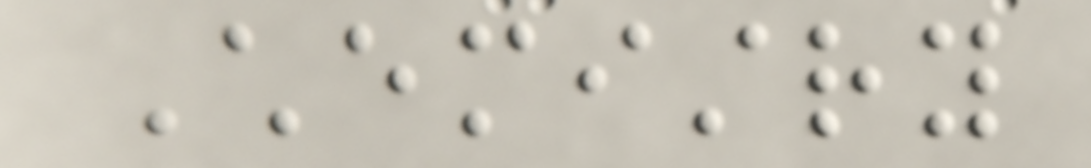Chemistry
